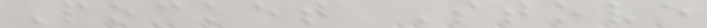Pocket Stove
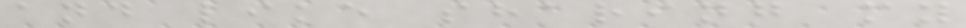and like sharing my
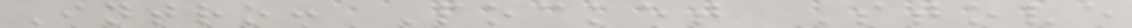Intro: Pocket Stove
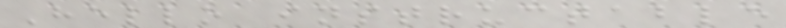Hello instructable
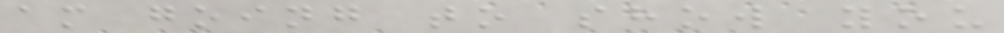am going to show you
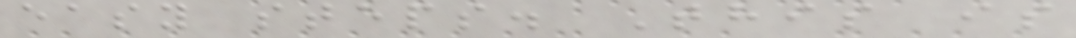easy steps. This is
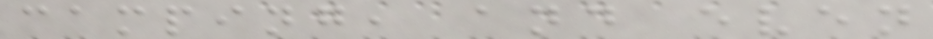camping, and even
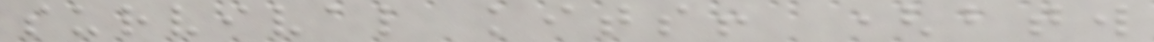survival kits! (btw
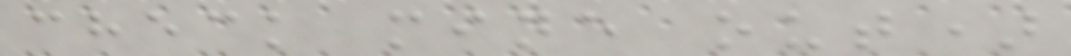check mine out)
